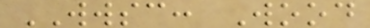WWSC: Wood
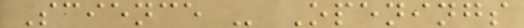Science - Openings
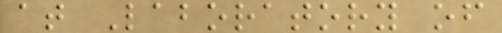at Laboratory of
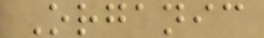Organic
